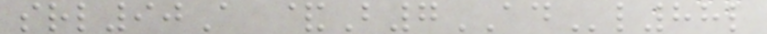srl90A &B7ADl88l
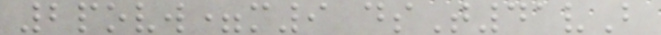2povw=m9 dsT41vB
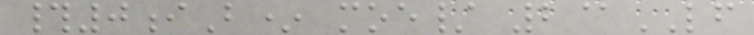#0iB* moe/ 2@LF
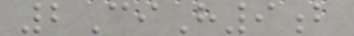2CiH9b
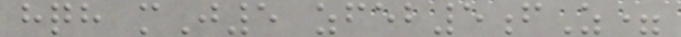hqh mJ5 zfeb5fZ=
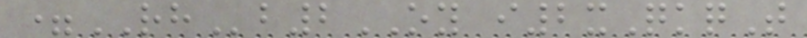=RHb2OY i2xQkqT
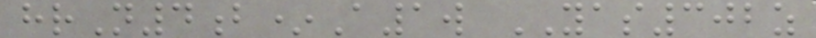hrN4b*A1w YAS302z
